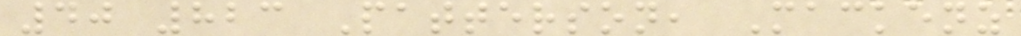40 823 Patterson, Mackenz
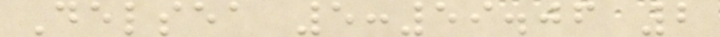Delsea 5:59.06 2
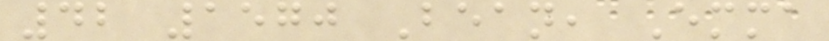42 1570 Bean, Emma
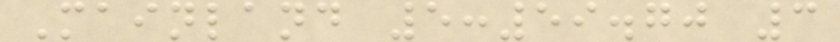Mainland 5:59.70 3
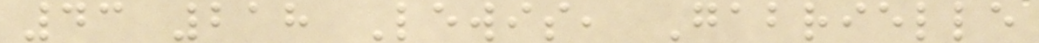43 218 Lewis, Gabrielle
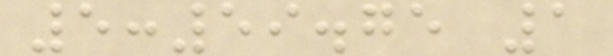5:59.75 1
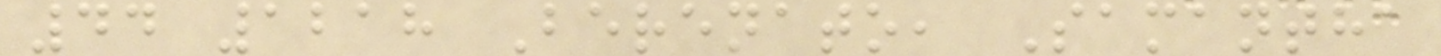44 1218 Berenato, Samantha
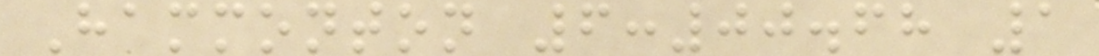Hammonton 6:00.68 1
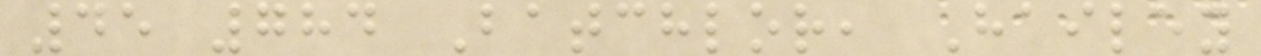45 784 Batchlor, Hailey
